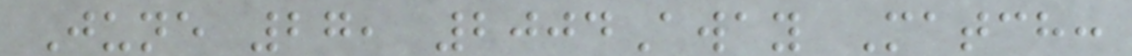June 27, 2004Away Match:
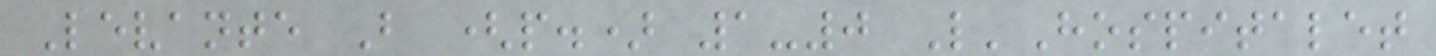Levante B (p.) 1-0 L'Hospitalet
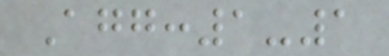Agg:1-1
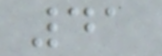41
